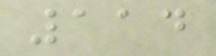114
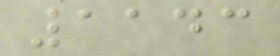1143
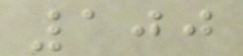100
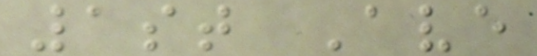1st Ave
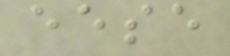eese
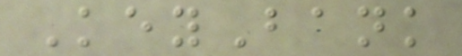KeyBank
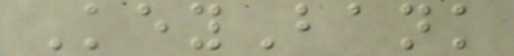KeyBank
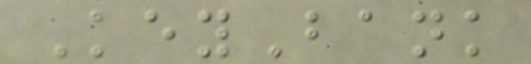KeyBank
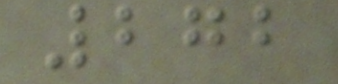272
